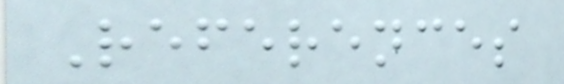References
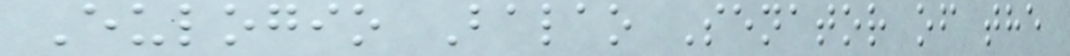Eulogio Balao Senator of the
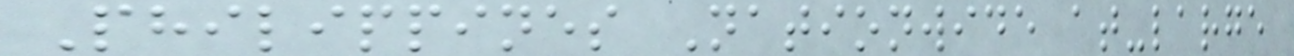Philippines Nationwide at-large
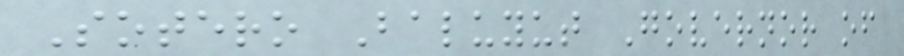Sotero Baluyut Governor of
